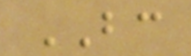BC
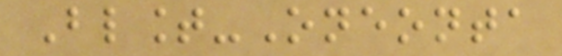Blount-Oneonta
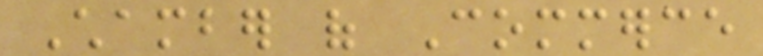Chamber of Commerce
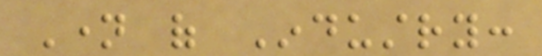Name of Industry:
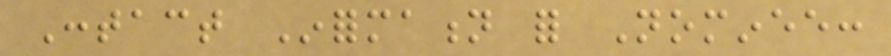Contact Information for Nominee:
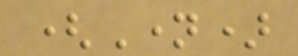(Name)
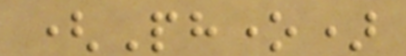(Phone)
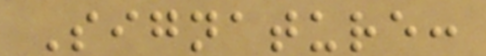Signature:
